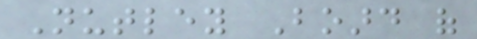Nutley Board of
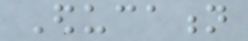Education
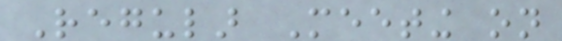Regular Meeting on
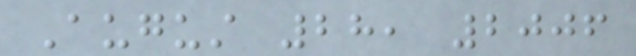August 28, 2006
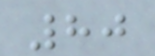80
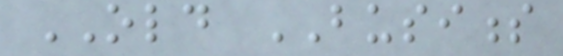OLD BUSINESS
